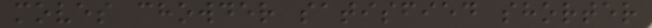moves chowder satisfied shorter
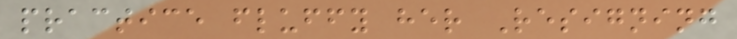practice fluffy her Resigning
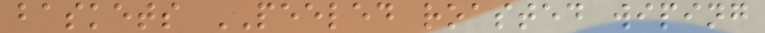baskets PEELED roasted wiping
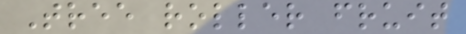Tree roller fruit
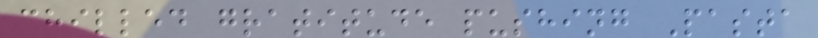chilled gratitude pushing Pasta
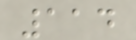114
